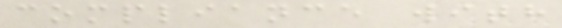compliance with
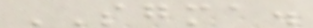SGMA.
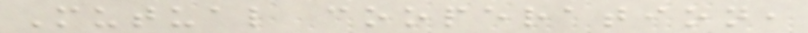Mutual cooperation,
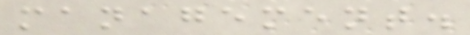management.
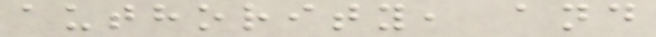authority, and
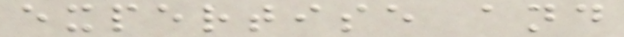expertise and
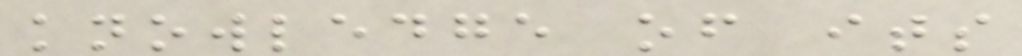knowledge of its
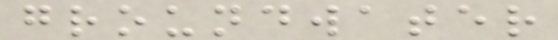groundwater
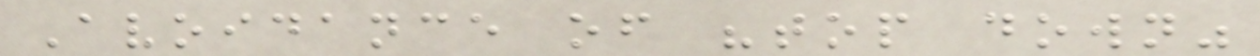Avoidance of "top down"
